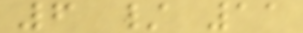6 / 11
